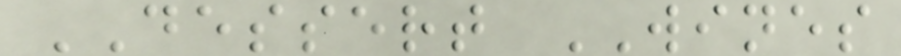DESSERT WINES
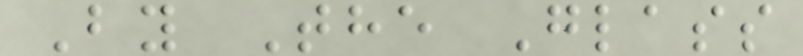By The Glass
